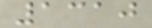1310
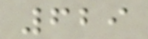629
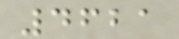4621
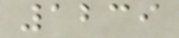1239
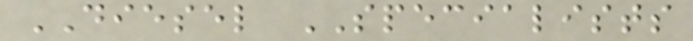DIESEL SPECIALISTS
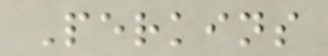Perkins
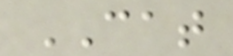CAT
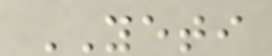YETI
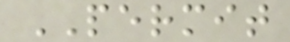PERMIT
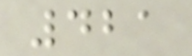421
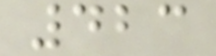423
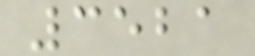3521
